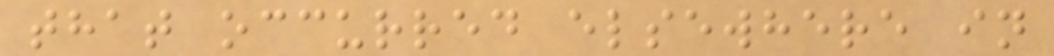that occurred elsewhere in
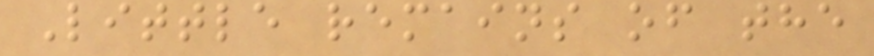Little remains of the
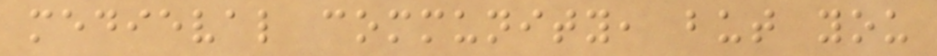medieval community, but you
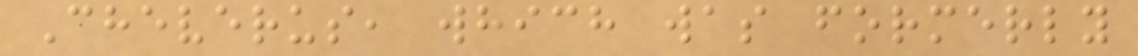Cheverus, which was formerly
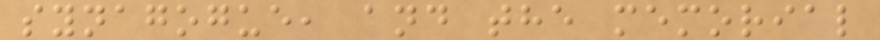synagogue, and the memorial
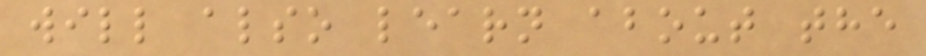will also learn about the
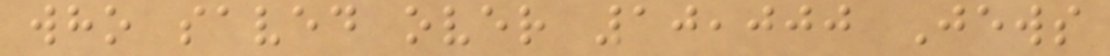who saved over 10,000 Jews
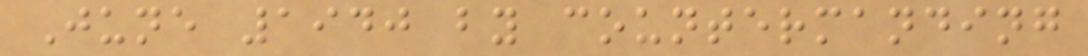June 1940 by countermanding
